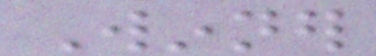Winner
